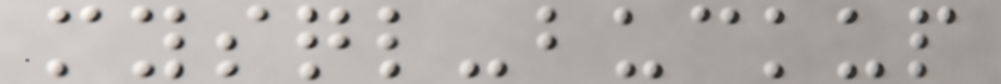mysql-buckup
